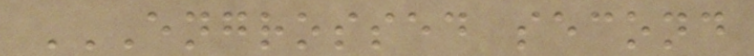ENGROSSED SECOND
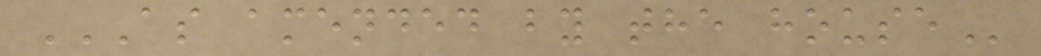AS AMENDED BY THE HOUSE
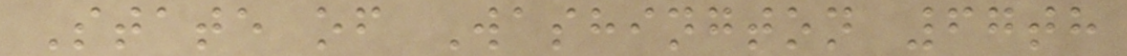State of Washington 67th
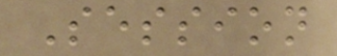Session
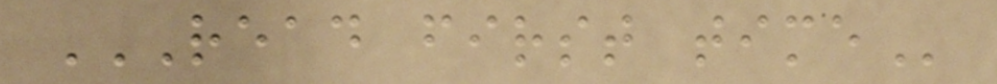READ FIRST TIME
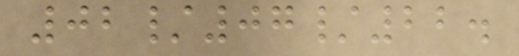02/07/22.
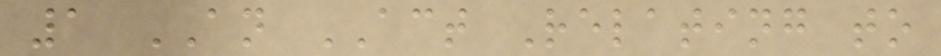1 AN ACT Relating to
